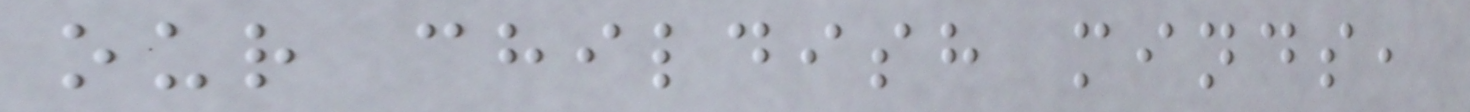our childish minds,
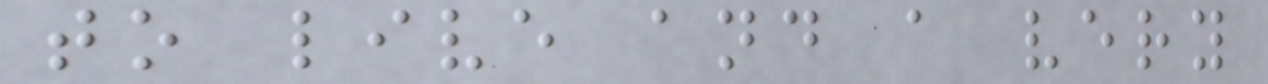to live and a very
